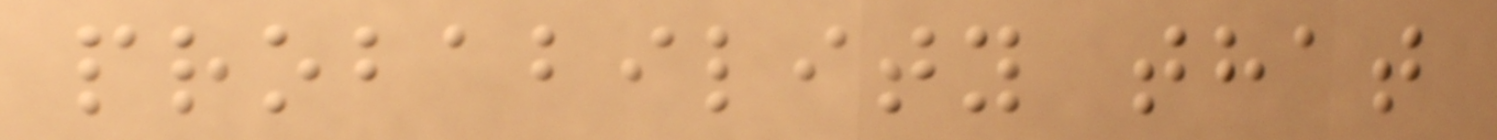probability that
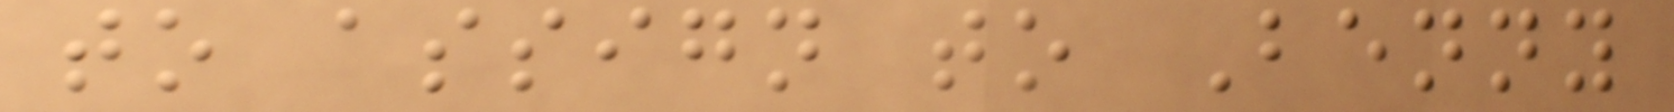to assign to Benny
